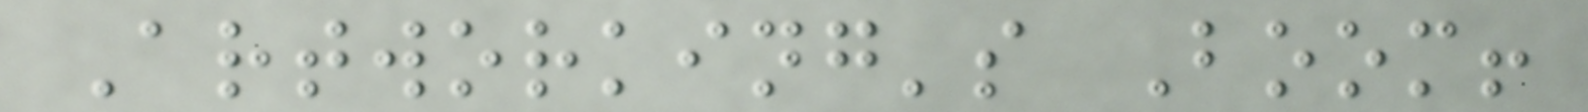Artworking's Boom!
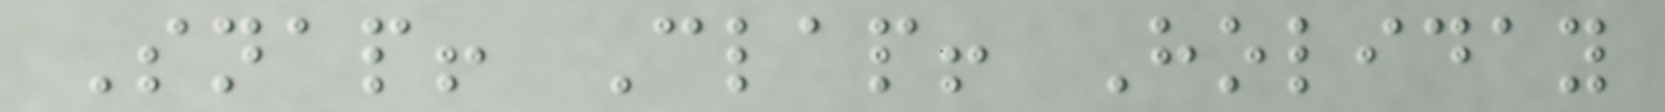Snap! Clap! Holiday
